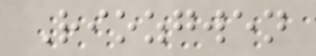Riozgwen
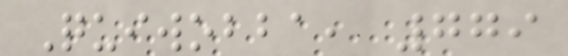Quiwobba, 779
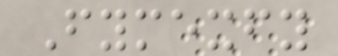Fymexfy
